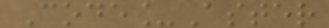Code_Aster
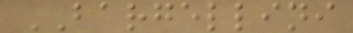BARGELLINI
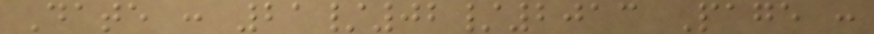Date : 21/02/2013 Page :
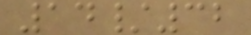14/32
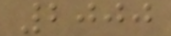2000
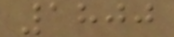1800
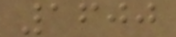1600
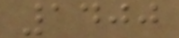1400
